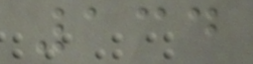134
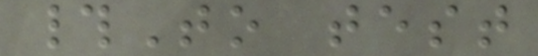#To test
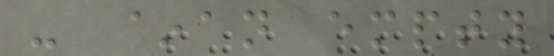- ~an empty
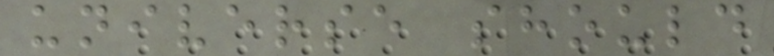universe should
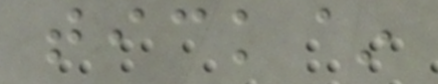tick~
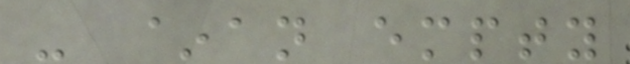- ~an empty
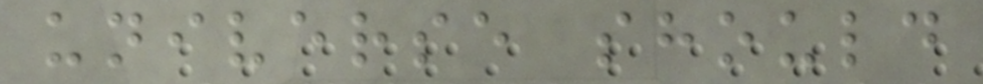universe should
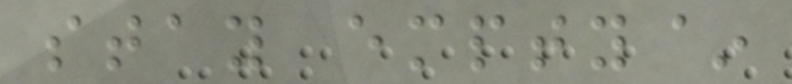stay empty~
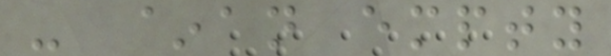- ~an empty
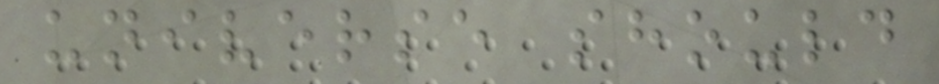universe should
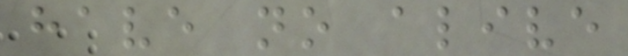have no alive
